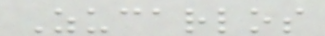Zucarlos
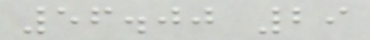56.00 29
